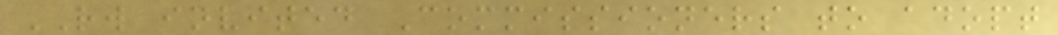RW invited Commissioners to adopt
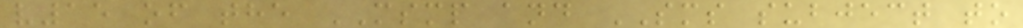v15 of the MSMP and SMS subject to
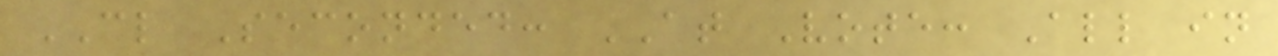CL Seconded: AT Vote: All in
